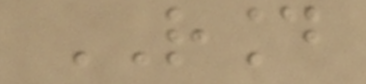ROUND
